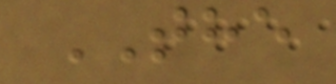THE
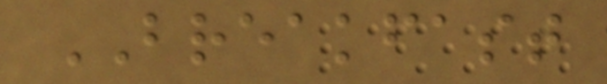BREAKFAST
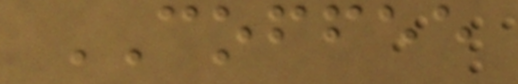COFFEE
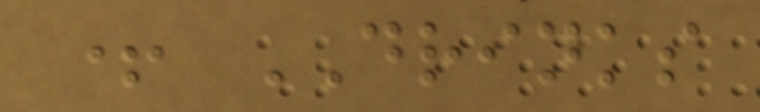+ DRINKS
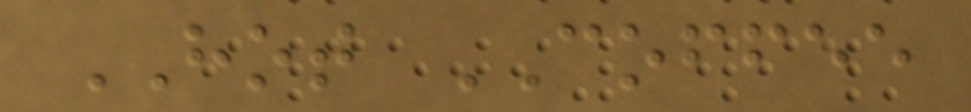HOT COFFEE
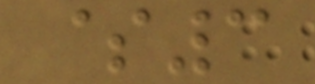$3
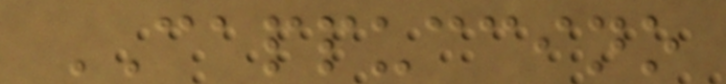CAPPUCCINO
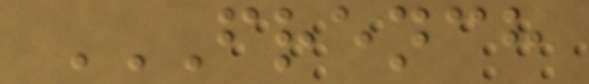FRENCH
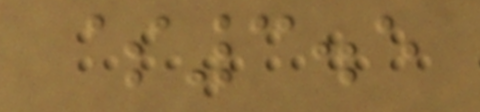$3.5
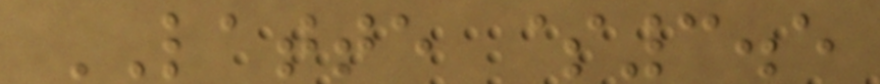LATTE $3.5
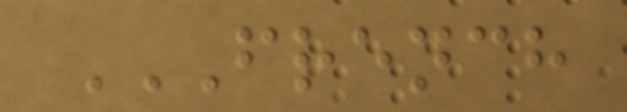FRENCH
